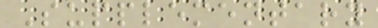Supplementary
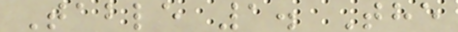Table 1. The
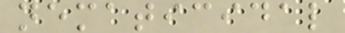nematicidal
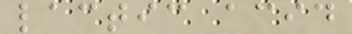lactic acid
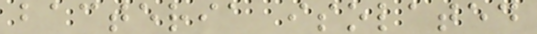bacteria isolated
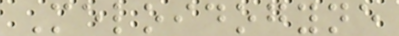Meloidogyne
